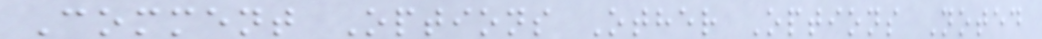Comment Options Other Options Noted
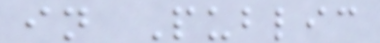in Public
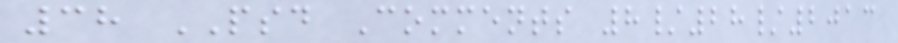38 PSD Comments 8/28/2013
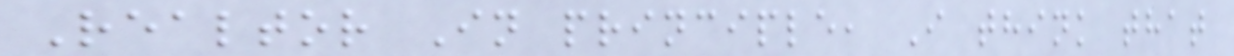Realtor In principle, I think that
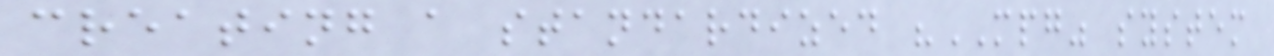creating a standardized "MPG" system
